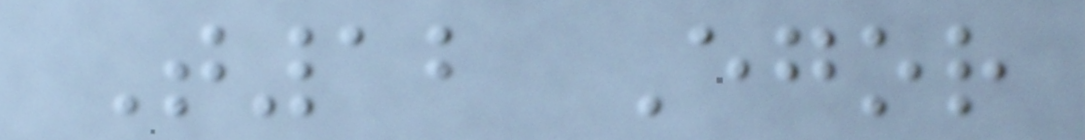T12 Egor
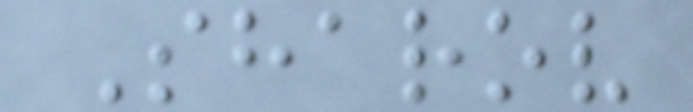Sharov
